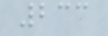233
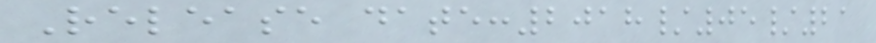Release date:2018/05/21
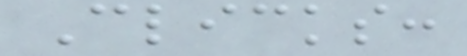Clicks:
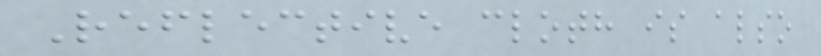Reflective cloth is also
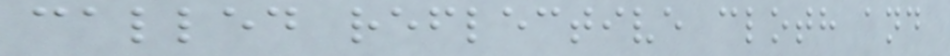called reflective cloth and
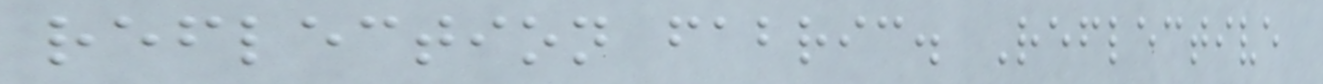reflection fabric. Reflective
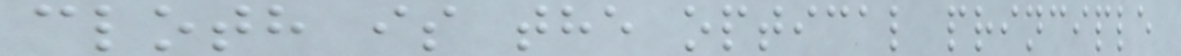cloth is the optical principle
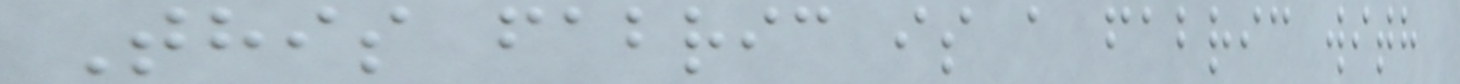This fabric is a fabric with
